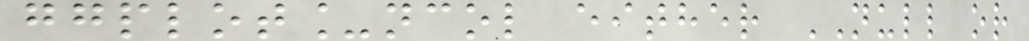ggplot_ncol either NULL or
